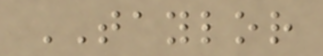TAYLOR
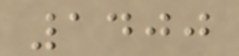1400
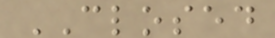CLOSED
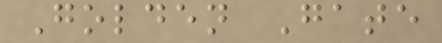Golden Gate
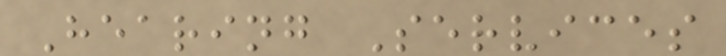Hearing Services
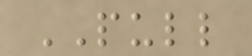PULL
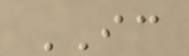IC
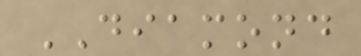DIAMOND
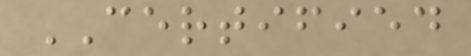CERTIFIED
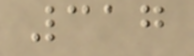317
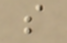s
